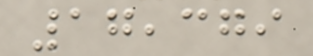17,379
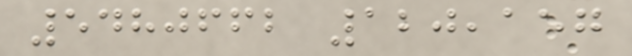5480662 120,157
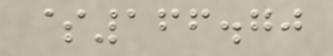$166.70
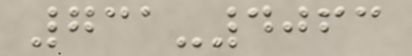731-4063
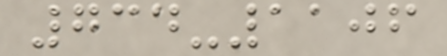734-1106
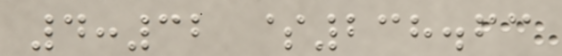4:32 $238.63
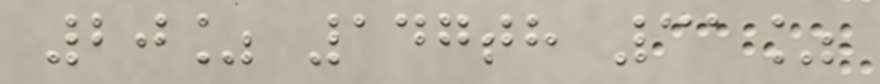20% 147th 31%
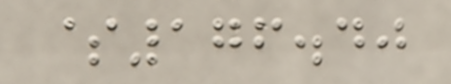$176.40
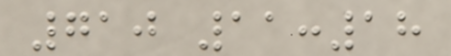710 11:18
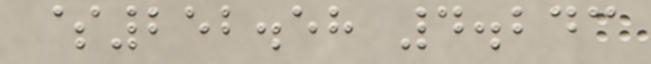$252.58 4.243
